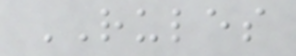RULES
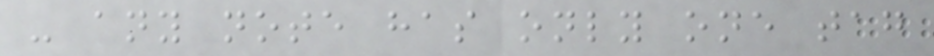- any note has only one tag
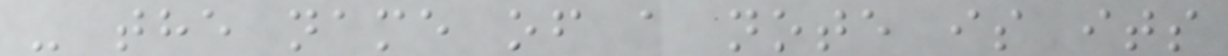- the name of a note is its
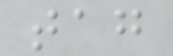tag
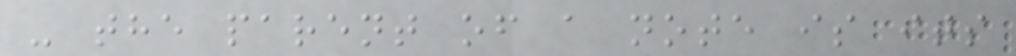- the parent of a note is its
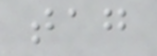tag
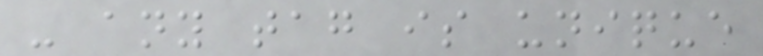- any tag is unique
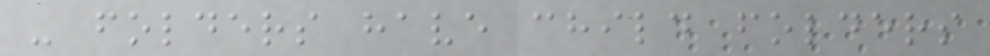- folders have child folders
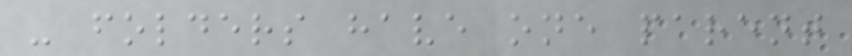- folders have one parent
